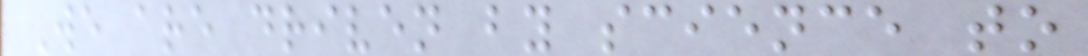We are driven by science to
